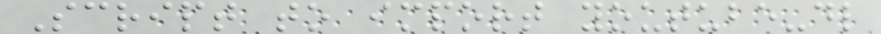Script to import youtube-dl
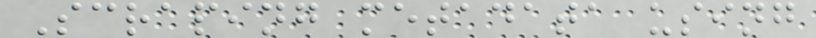Scraping metadata using
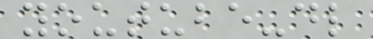youtube-dl
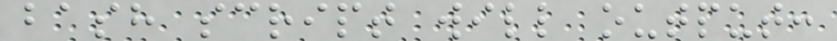bash script will output:
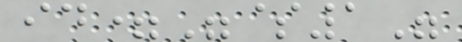id="$1"
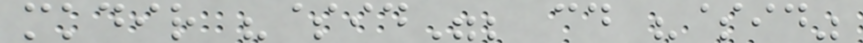mkdir "$id"; cd "$id"
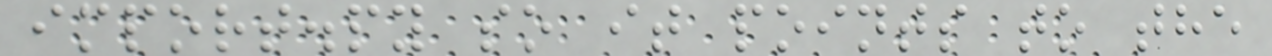import.py so it points to the
